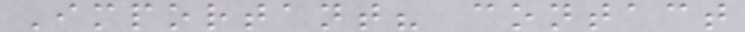Important? contact
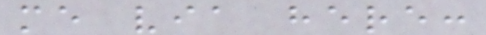me via here:
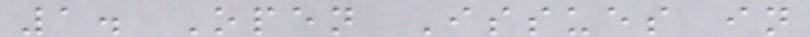1. Open Issues in
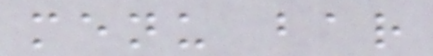menu bar
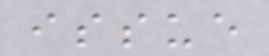issue
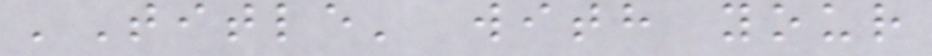'Title' with your
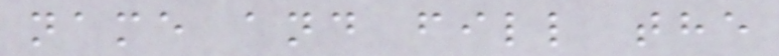name and fill the
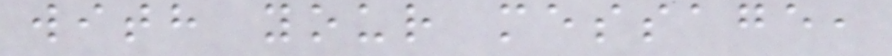with your message,
